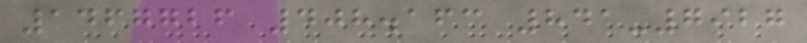1467726 408.163 841-7927
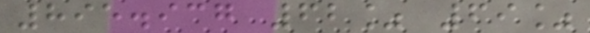895.937 62% 69%
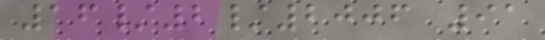16/2/2006 91
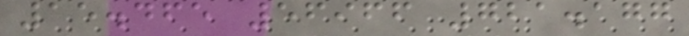15.465 56966 721.177
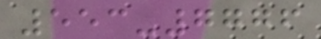553-7776
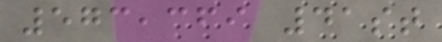573,369 41st
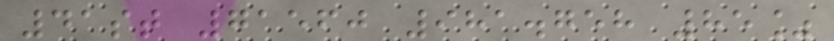41st 71560 981.758 85%
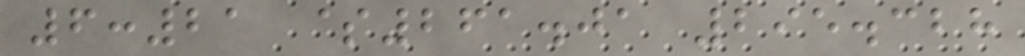6:21 $261.01 295.328
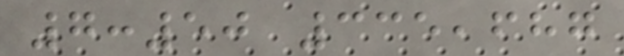7:50 335,687
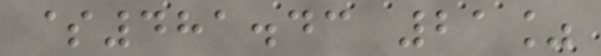$481.43 21%
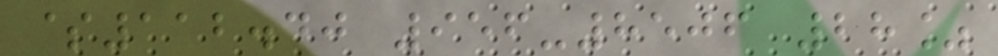$112.40 956-8506 28%
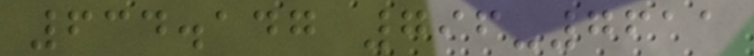634.147 796-7611
